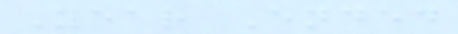Year Ended
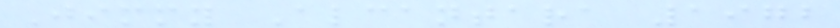Jimmy Alcantara 1972
